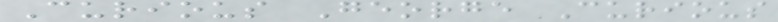Curious George Curious
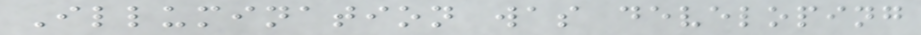Illumination was developing
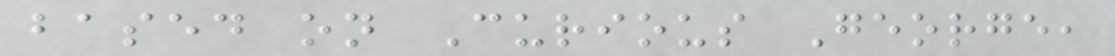based on Curious George,
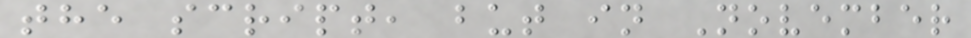the script, but in November
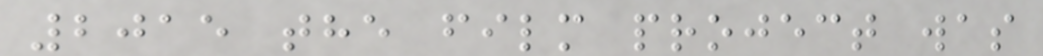2015 the film project was
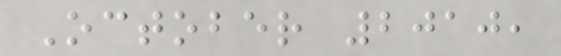October 2010,
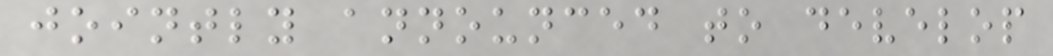jointly announced to develop
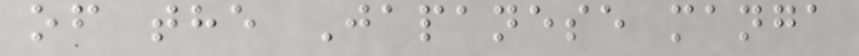of the Japanese manga
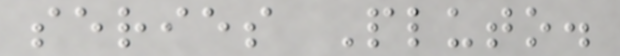series Pluto.
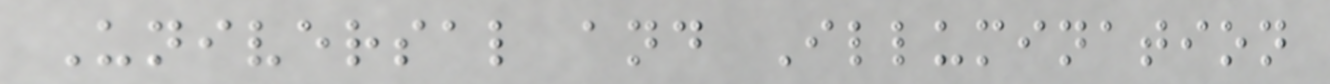Universal and Illumination
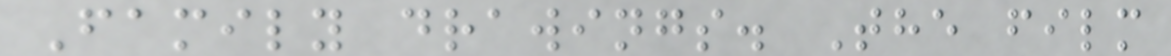Family drawings. The film
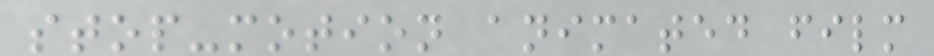stop-motion animated film
